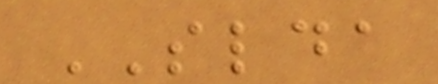SLDA
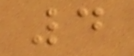4
